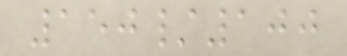150/100
